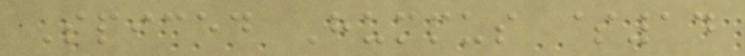Spiced Hummus $14
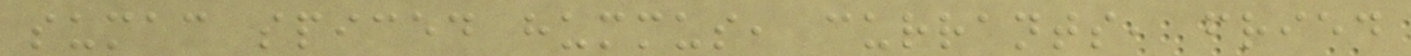sumac spiced hummus, currants, fried
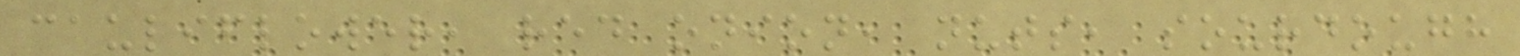cauliflower, red onion, nuts, sourdough
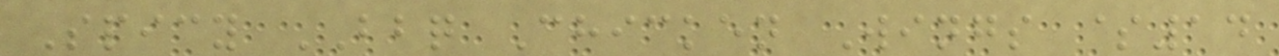Spicy BBQ Chicken Wings $14
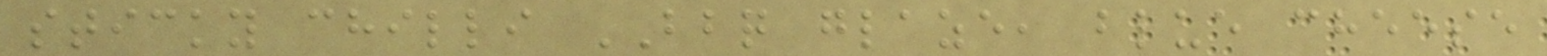sticky chilli BBQ glaze, blue cheese
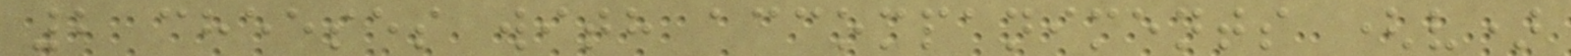2 cheeses with accompaniments (v)
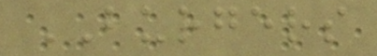BURGERS
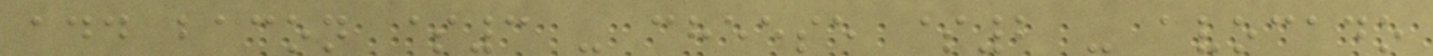add bacon $3 - cheese $2 - avocado
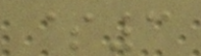$3
